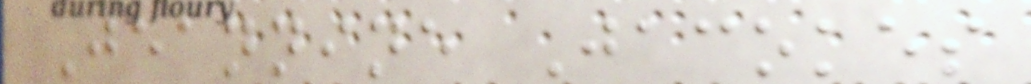Jeannine Jacokes
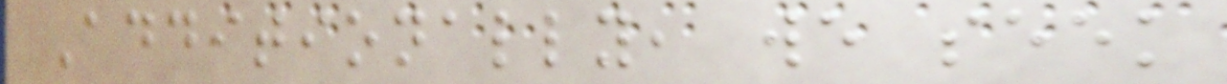Additionally, we seek
